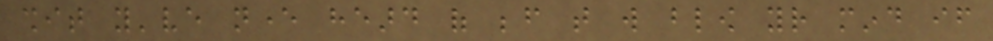shit you've never heard of before that will blow your mind if
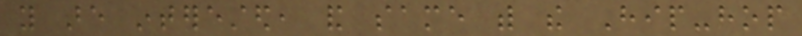you are interested, and same with the Hip-hop
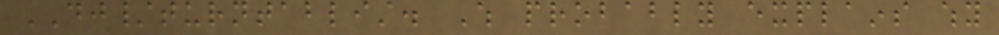DJ/turntablist. Which probably explains why
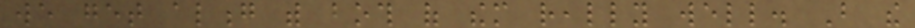we get along with both of them really well. But the
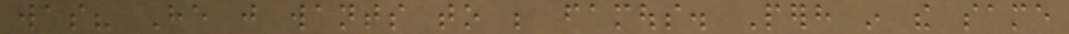was? He just wants to be famous. Perhaps in the same
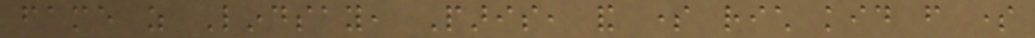fame as Lindsay, Paris, and some rich kid from some
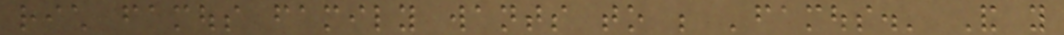rich famous family wants to be 'famous.' And you
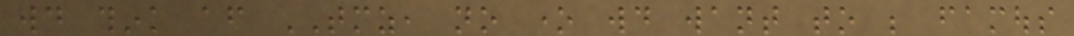would think after TMZ, no one would want to be famous
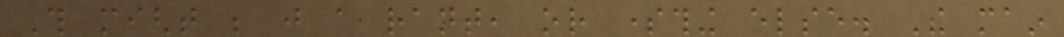This might be just a rant, or something else. The main
